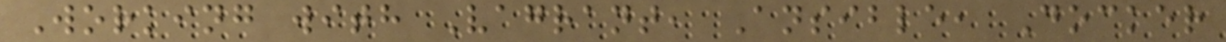Working with Vagrant, Ansible, Docker
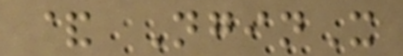& NginX
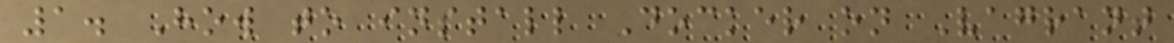1. How to install Docker on Vagrant
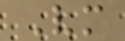Vm
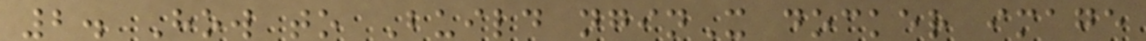2. How to Build nginX docker image
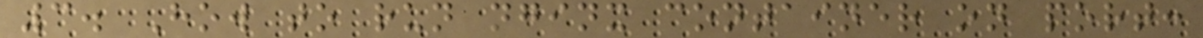3. How to run nginx container on port:
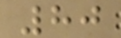80
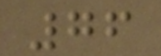76
